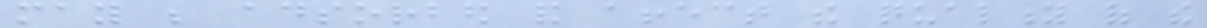may be adsorbed and affect the quality of the
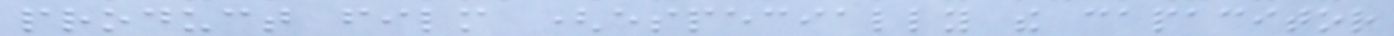product film (especially the capacitor
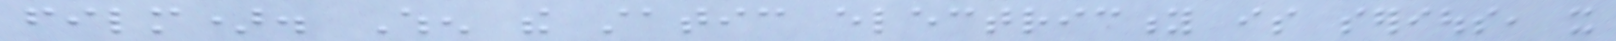film). When the static electricity is serious, it
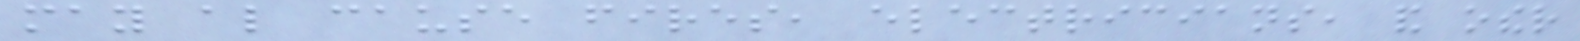may also cause fires, electricians, and other
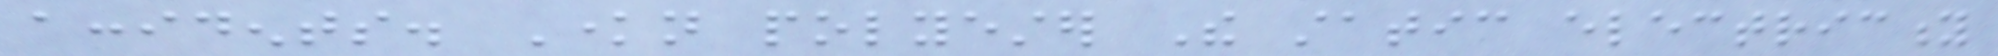accidents. Known polyester The static electricity
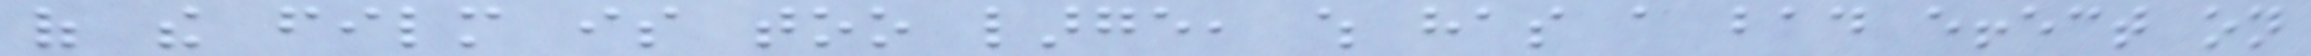of the film is too large, which has a bad effect on
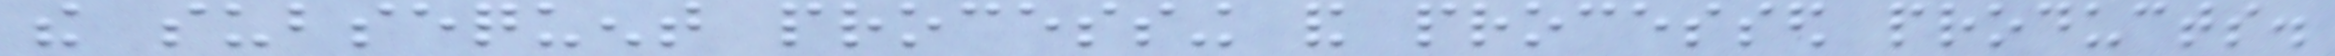the subsequent processing and processed products.
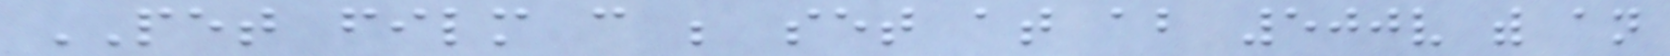PET film can be set at about 500v with an
